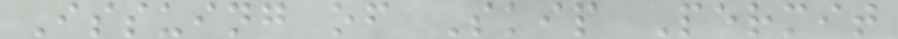Issuing of Skip Permit
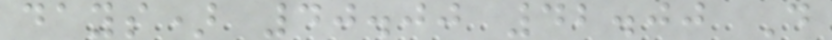days) 40.00 42.00 D
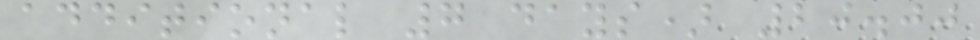additional 7 days) 20.00
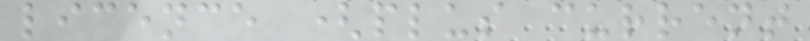licence (plus current
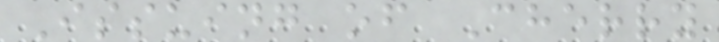Issuing of Cherry
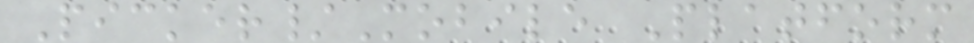Picker/Mobile Platform
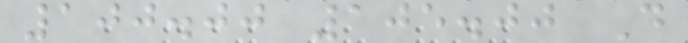100.00 105.00 D
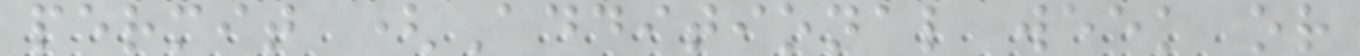permit (Additional week or
